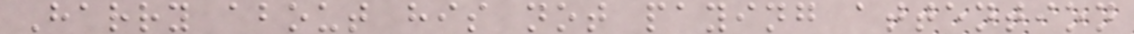Harry about his not paying attention
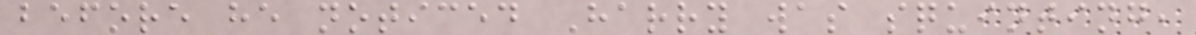before he noticed Harry was squinting,
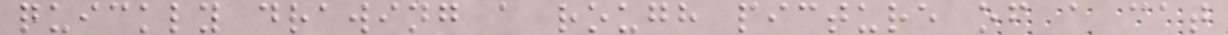quickly drawing a rough picture of a cat
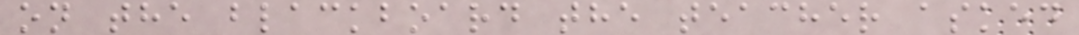on the blackboard the teacher asked
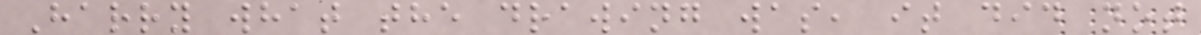Harry what the drawing was, it did not
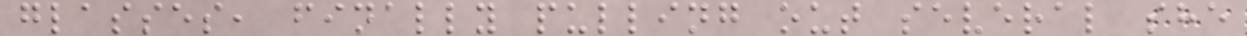glasses, finally pulling out several she
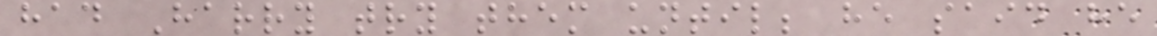had Harry try them until; he said he
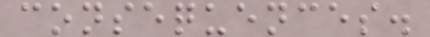consequences.
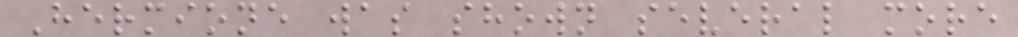Hermione was shown several more
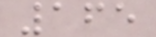165
